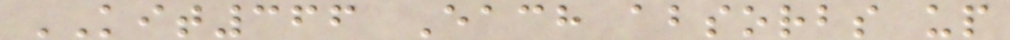KIT366 Each absorbs up
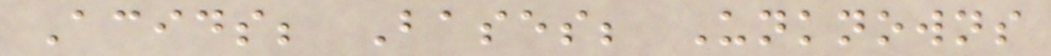Acids; Bases; Unknowns
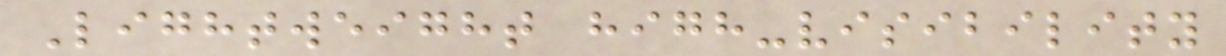Lightweight high-visibility
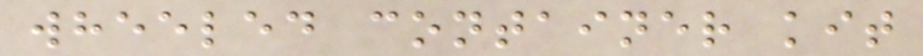wheeled container kit
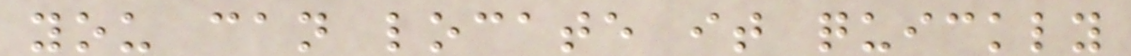you can locate it quickly
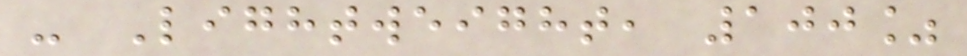- Lightweight, 100%
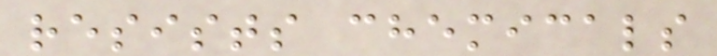resists chemicals
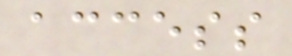access
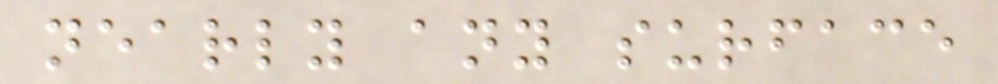nearly any surface
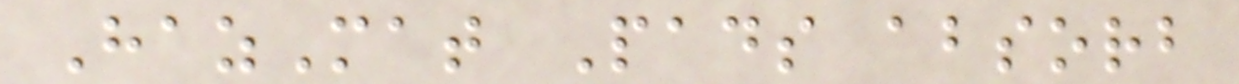HazMat Pads absorb
